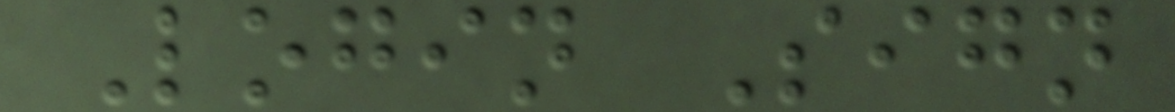Login Sign
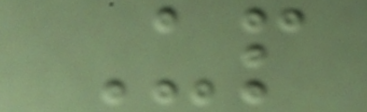Up
